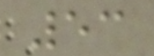53
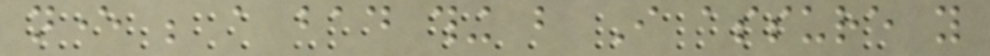never be a bad thing but I assure you
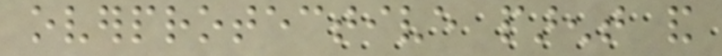overprotective parent and
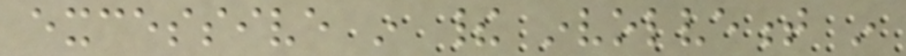excessive in their involvement in
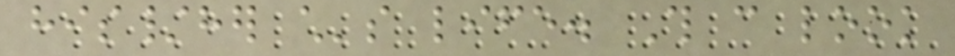his/her child's life. This can look
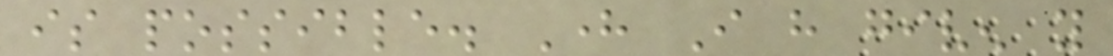is possible. Here I have given you
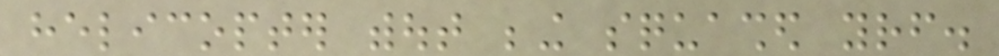helicopter without being squashed yourself.
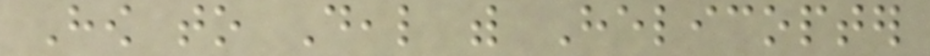How to Deal with Helicopter
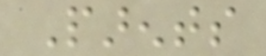Parents
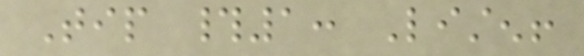Tip #1: Listen!
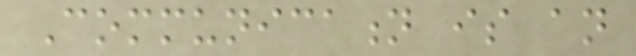Communication is an
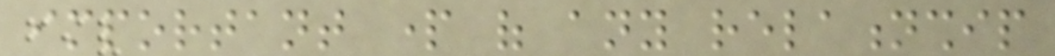important part of any relationship
